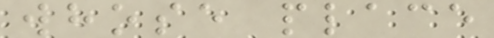whose place
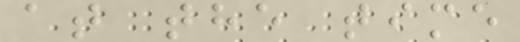at the time
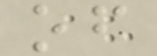of
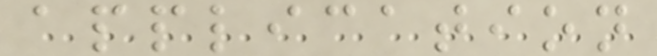application
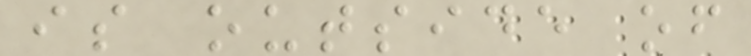is outside of
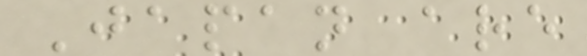Japan are
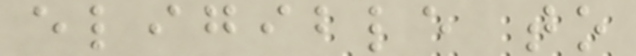eligible to
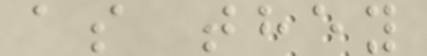as they
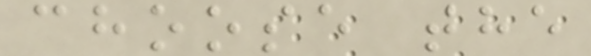choose the
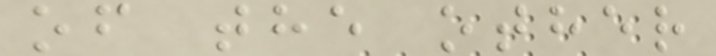of the other
